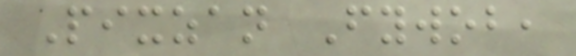Pixzan Fywob,
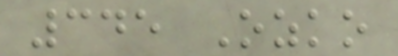345 Ozko
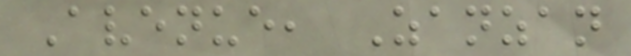Avenue, Zanzan
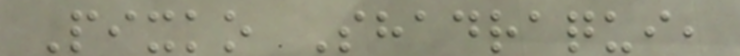Pixko Shadraqui,
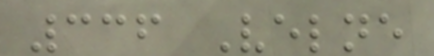336 Velne
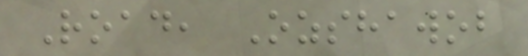Road, Ozshawob
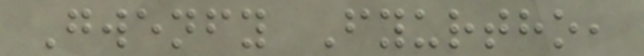Gwenfy Fyurtho,
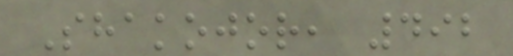Shakojor, 492
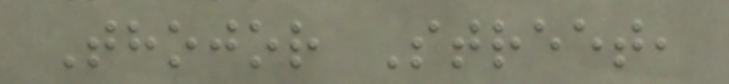Thojor Street,
